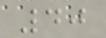40
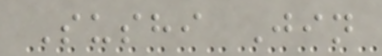Sushi Jin
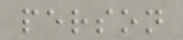person
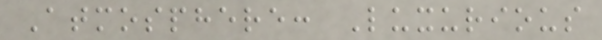Atmosphere: Luxurious
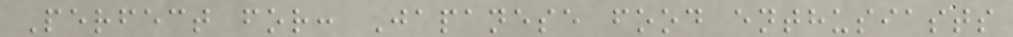Perfect for: Japanese food enthusiasts
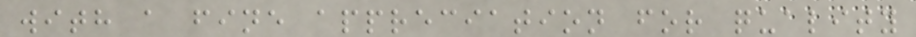with a fine appreciation for quality
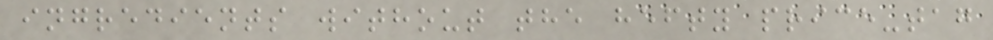ingredients without the hefty price-tag
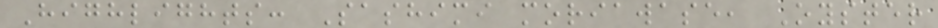Highlights: Sashimi moriawase, Oyster
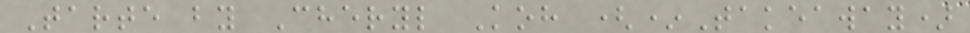Tarte by Cheryl Koh (*Takeaway)
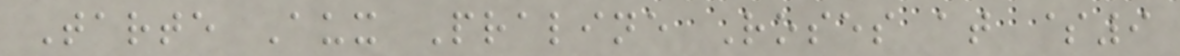Tarte Aux Praline Roses at $9
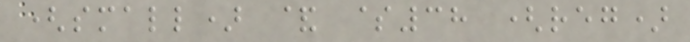(small) & $38 (reg)
